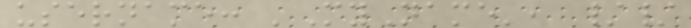username: 'MyName', //
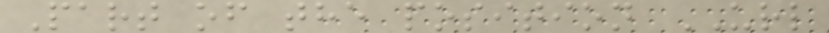Part of the position URL
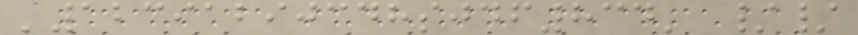'12391290348sjdf834' //
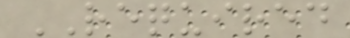REQUIRED
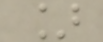]
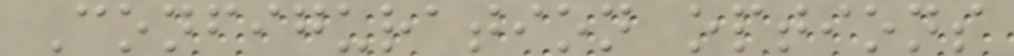Configuration options
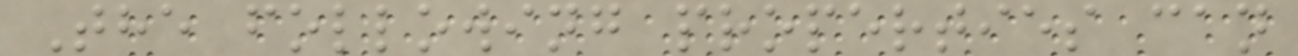The following properties can
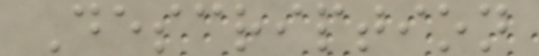Description
